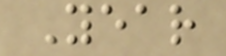Year
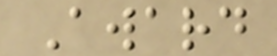Award
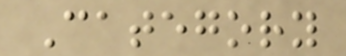Category
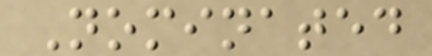Nominated
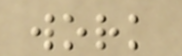work
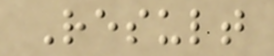Result
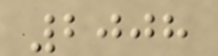2008
